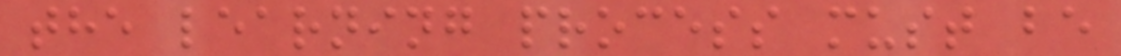the learning process must be
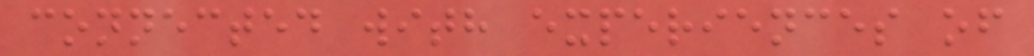connected with experiences of
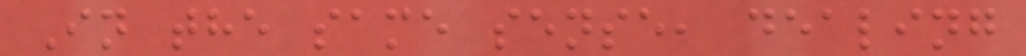In the same sense, dealing
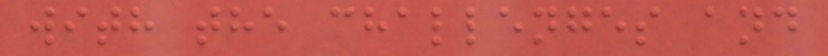with the challenges and
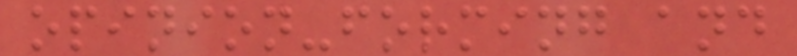opinion-forming and
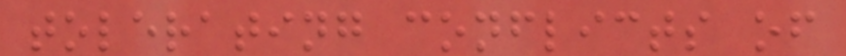tolerating conflicts of
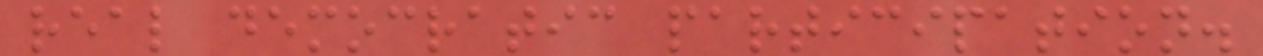real democratic participation.
